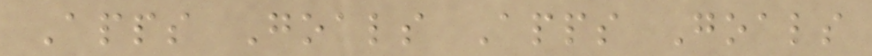Apps Goals Apps Goals
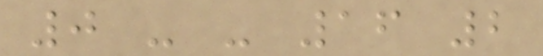0 - - 16 2
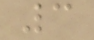3
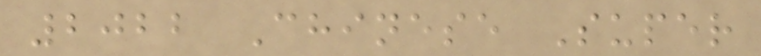2022 Chinese Super
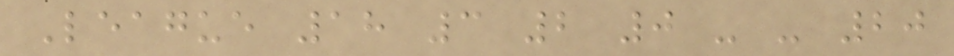League 18 3 2 0 - - 20
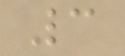3
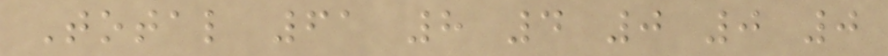Total 61 8 4 0 0 0
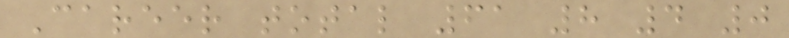Career total 61 8 4 0
